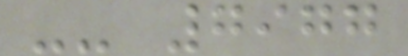-- 7977
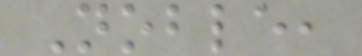Noble,
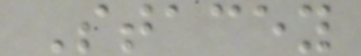Stacey
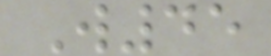W45
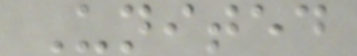United
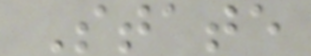State
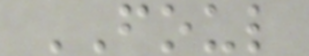FOUL
